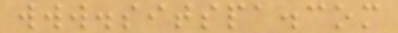www.sitspa.com
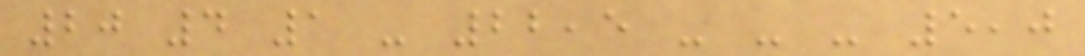20 4 1 - 22,5 - - - 5,0
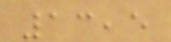13,5
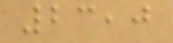23,0
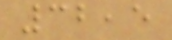32,5
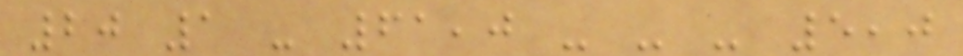20 1 - 61,0 - - - 5,0
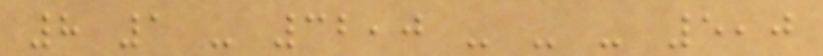8 1 - 32,0 - - - 5,0
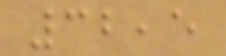32,5
